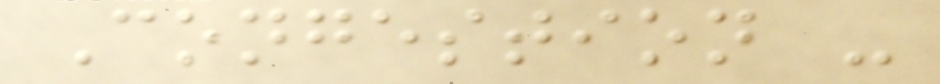Congestion -
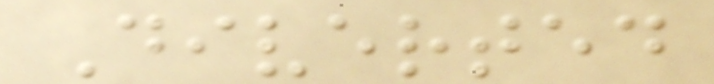Diverted
